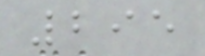295
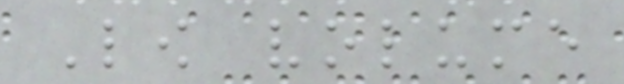Low volume
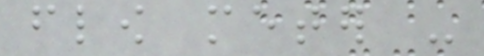flow meter -
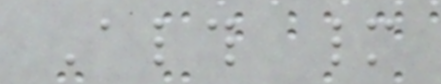Although many
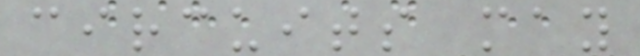circuits may
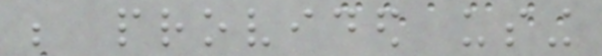be provided using
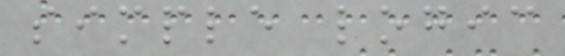simple logic
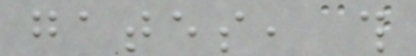gates, this
